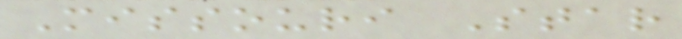Missouri Star
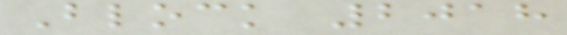Block 2018
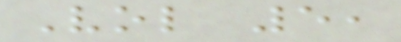Vol 5,
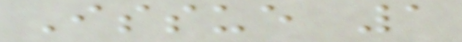Issue 1
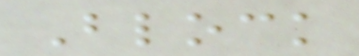Block
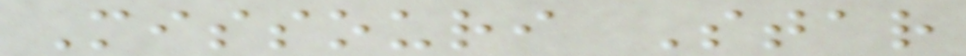Missouri Star
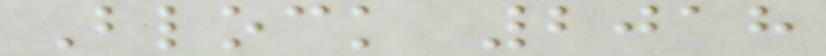Block 2018
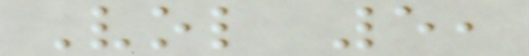Vol 5,
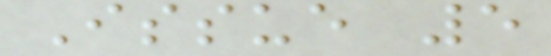Issue 5
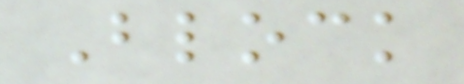Block
